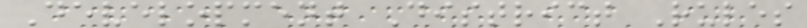Development District Rules
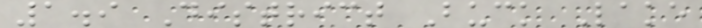1.9 District Buck Lake
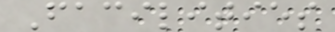Facilities
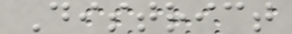District
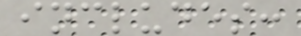includes:
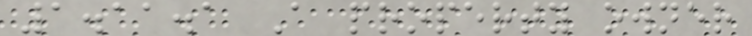1.11.1 A property owner
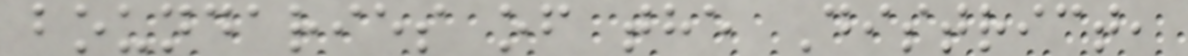boundaries of the District,
